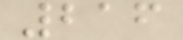216
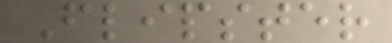Flipster
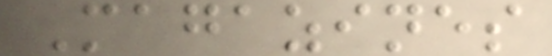Magazines
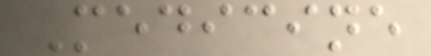Medicine
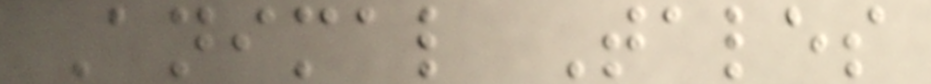Animal Tales
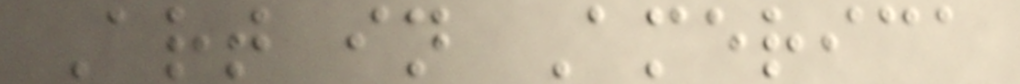Art in America
